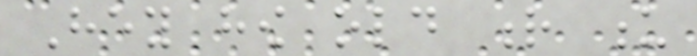Hey how old r u
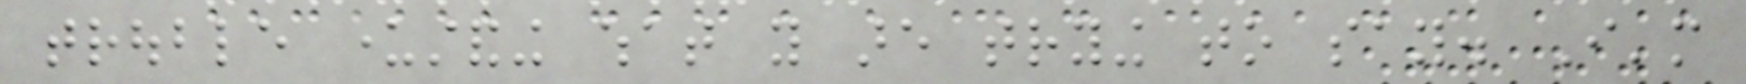trouble understanding what you are trying to say. I'm
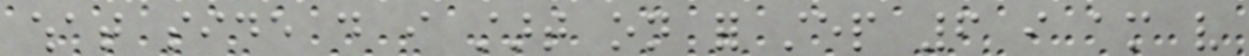what side do i start on for step 6 i am very
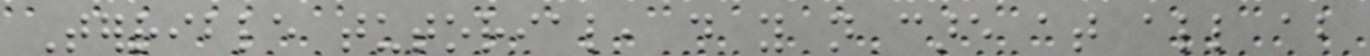Terrible tutorial, do you not care at all about
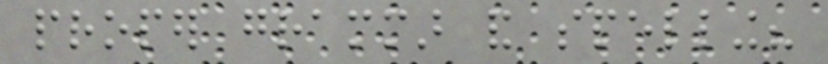proper grammar and spelling?
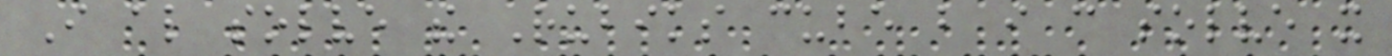I also solve the Rubiks cube but i can solve it
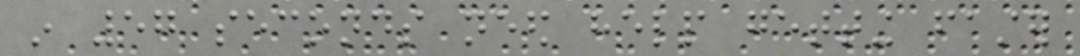in 57 seconds need help getting faster
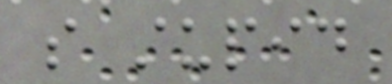so stupid
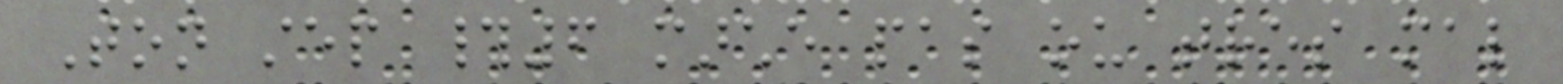Ton step #6 marche pas ou tres mal
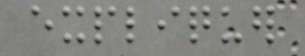expliquer
